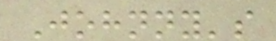Johnny's
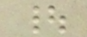|
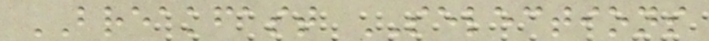BREAKFAST SELECTIONS
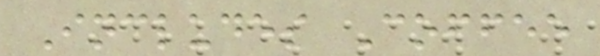Includes Coffee
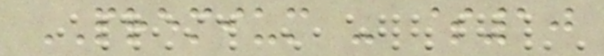PREMIUM - $10
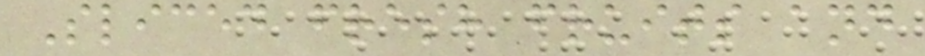Sliced fresh fruits and
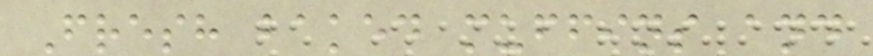Fresh baked muffins and
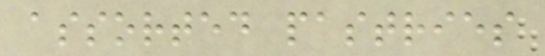assorted pastries
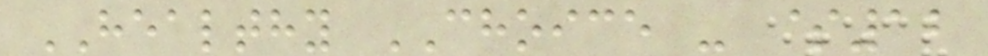HEALTHY CHOICE - $12
